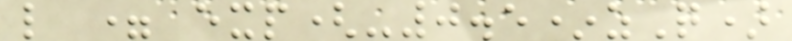l = exp(-0.5*zQ)
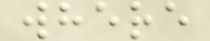where
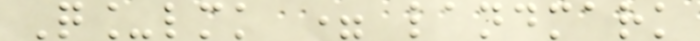Q_lmk = landmark
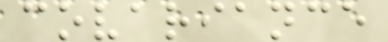covariance
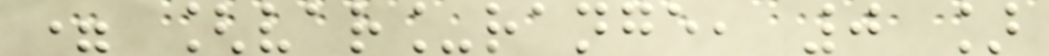= [var_range, 0 ]
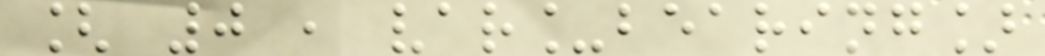[ 0 , var_bearing]
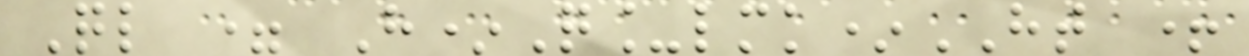Ql = H*Q_lmk*HT +
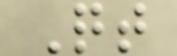Qt
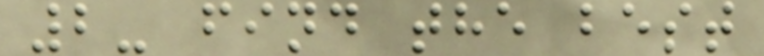2- find the best
